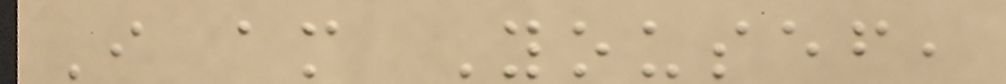I am Yousef,
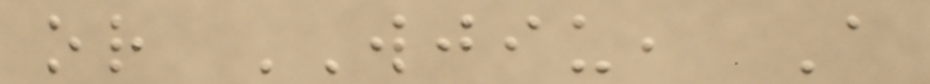or WJIU, A
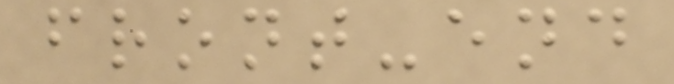front-end
